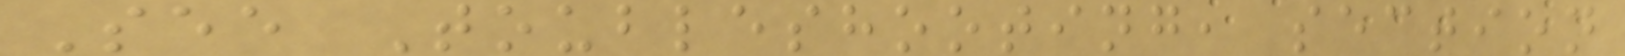See Toubleshooting, section
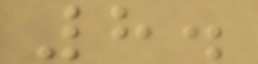8.
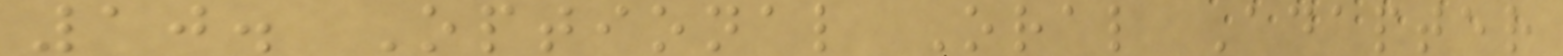10. Optional Oral Adapter
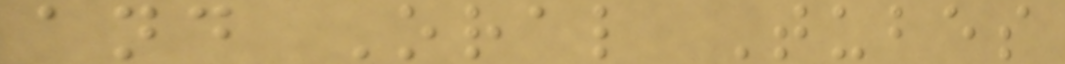and Oral Tubes
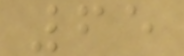65
